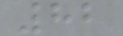82
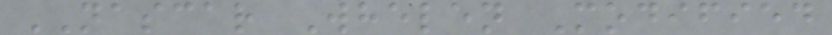NASCAR Whelen Modified
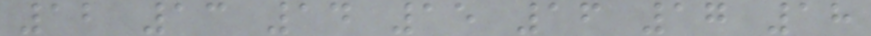12 13 14 15 16 17 18
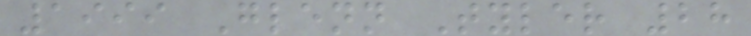1999 Glenn Tyler 28
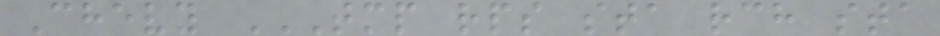Chevy TMP RPS STA RCH STA
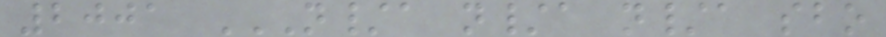2001 N/A N/A N/A SBO
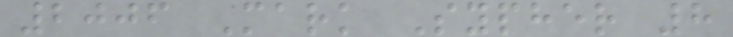2006 Mark Sypher 8
